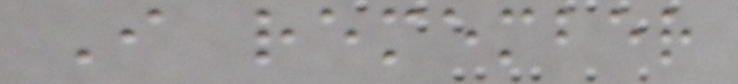I remember
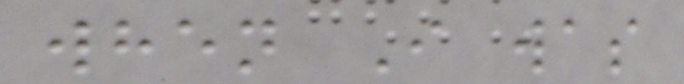when I was
